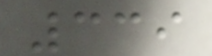339
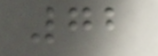72
